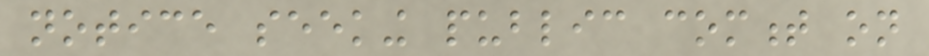notice seeking public comment on
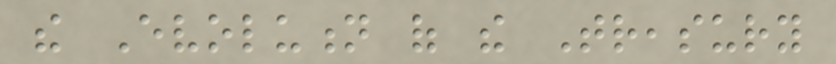the Evolution of the Treasury
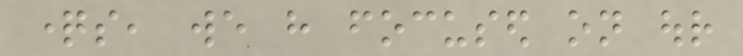questions, we have focused on our
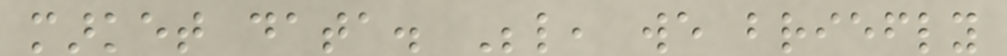market data. Below, we briefly
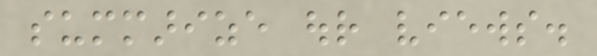summarize our views.
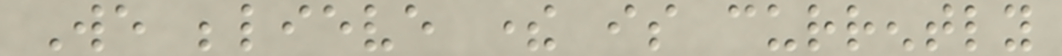We believe there is currently
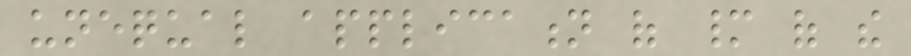unequal application of many of the
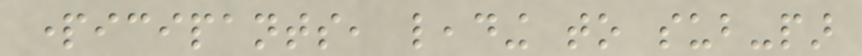participants, leading to sub-par
